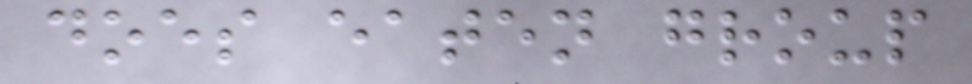does eaten group
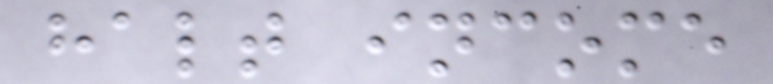halt income
